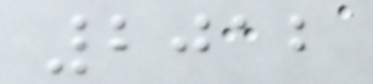2012
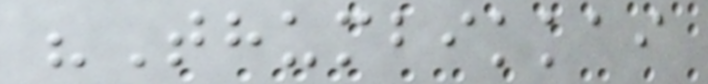"Thumbikkai
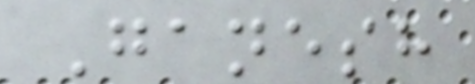Ganesh
